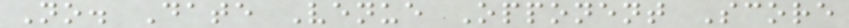No. Date Venue Opponent Score
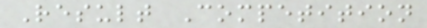Result Competition
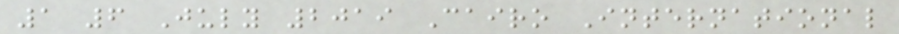1 6 July 2019 Cairo International
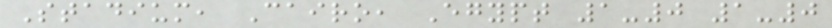Stadium, Cairo, Egypt 1-0 1-0
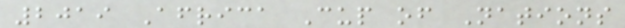2019 Africa Cup of Nations
